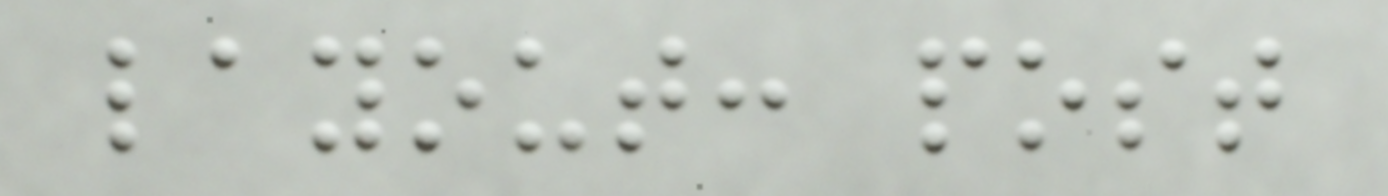layout: post
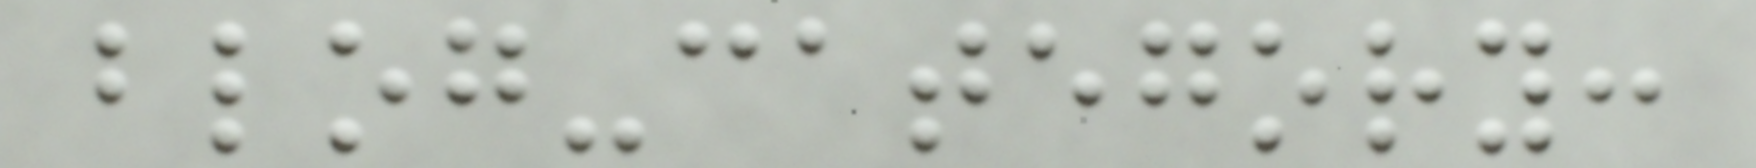blog-category:
